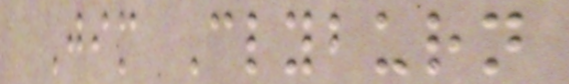Jim Clyburn
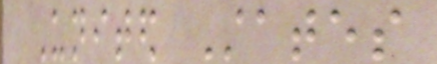United States
